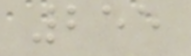255
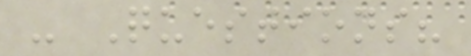- Questions?
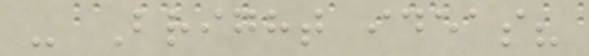- Bright ideas?
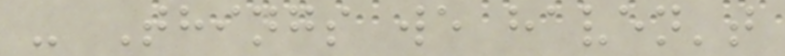- Things we haven't
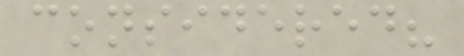considered?
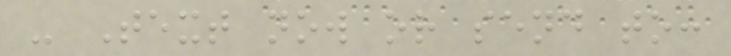- Text now or send to:
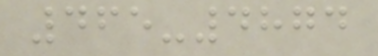465-4874
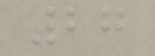27
